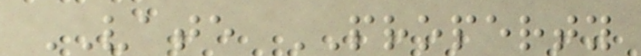VATE PROPERTY
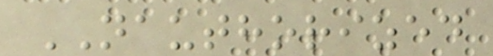NAUTHORIZED
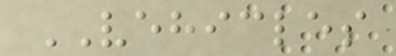VEHICLES
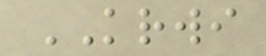KRWI
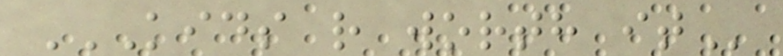KIDS R WORTH IT
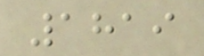1819
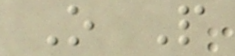O P
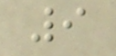9
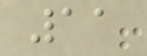11
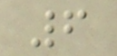6
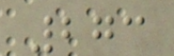273
